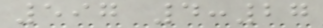597 4:27
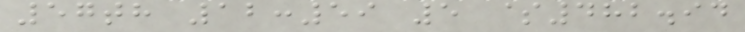57th 12:59 5 $482.94
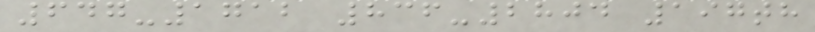647-1712 836-2804 197th
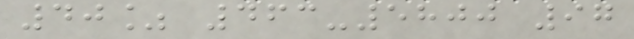40% 463-5800 97
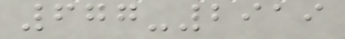677-2919
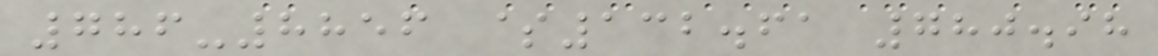786-8856 $132.61 780.98
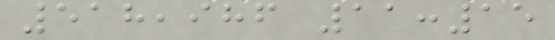518,986 11:15
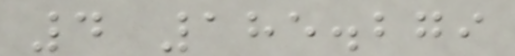4 185.279
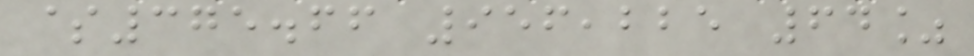$375.66 956,225 64%
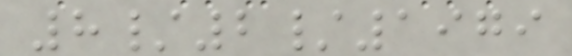8/2/1979
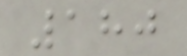180
